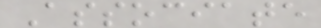Associate
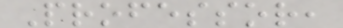Professor,
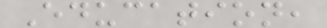Education,
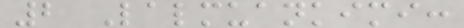2 Lalmuankimi:
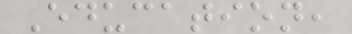Education,
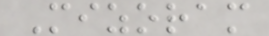Mizoram
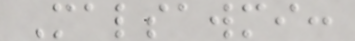Malsawmi:
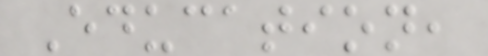Education,
